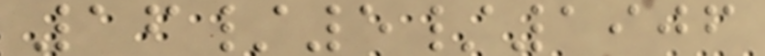16/5/1906
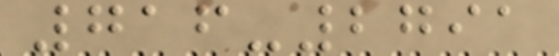716-2791
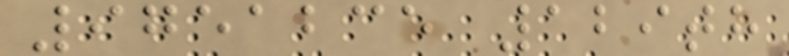9751235 129th
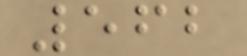562
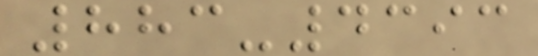883-4393
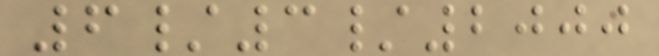6/3/2000
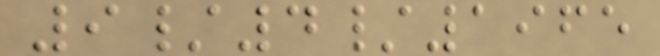9/4/1965
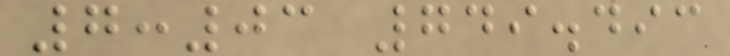7:03 749.493
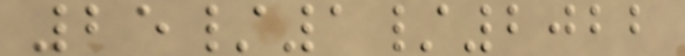25/1/2022
